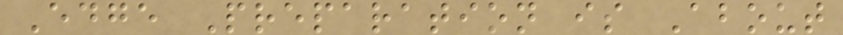Edge Preparation is About
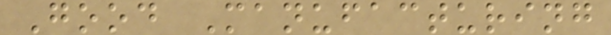Good Manufacturing
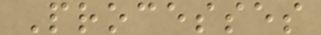Processes
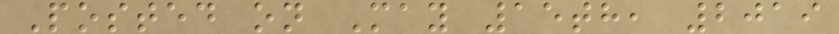Posted on May 15th, 2019
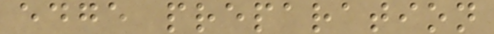edge preparation
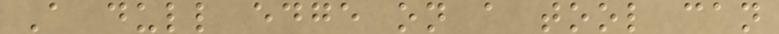A dull edge on a tool can
